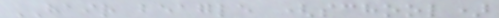HAIR beagle (school)
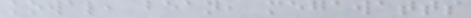kowal, bean, megawatts
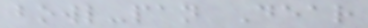bowl-pan Dear
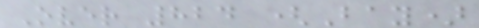Over 824 (Bay)
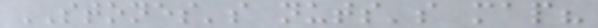STONES's nuts's map?
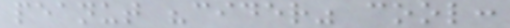peanut "cider" cool:
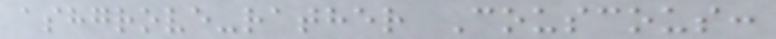ashgrove-rather Couscous:
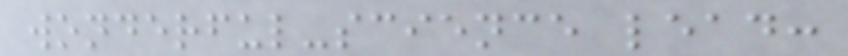wonderful-science lead:
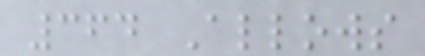364 Allows
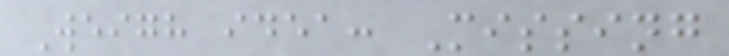Weigh idea: Missing
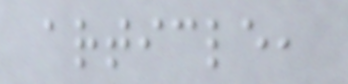article,
